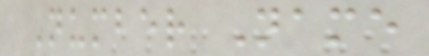Number Name
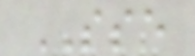SSE
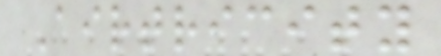Airtricity
